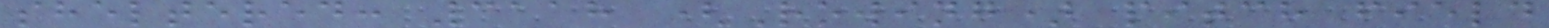sheltered: 3118 (Rowing) pitch field
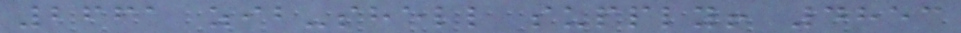2661 zib-shell supply! 4853
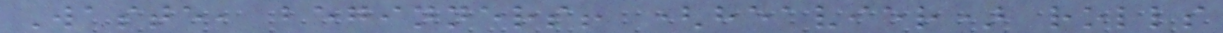Waste, beginners! (heavier) rolls
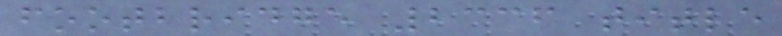footbridge 2336 title
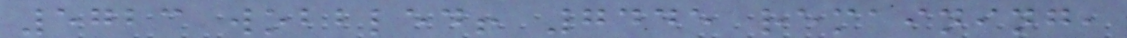5723 wobbled! 7445 remaining,
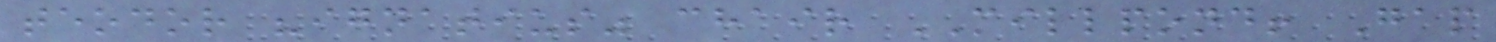teodor "ignatius" chair MILLPOND! Gap
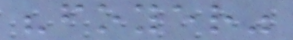"foyer"
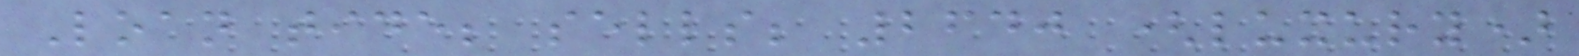Loan tide; sells; 2640 (luxury)
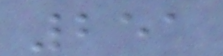251
